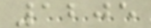1205
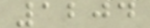1204
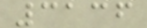3136
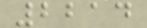2214
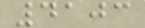4103
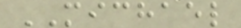MICHAEL
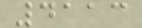4113
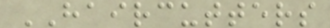HAIRCUTTERS
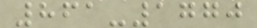861-1770
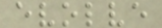evolve
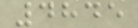4845
